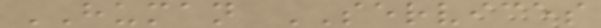HUMAN SERVICES
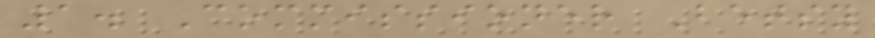1. Commissioner Betsy
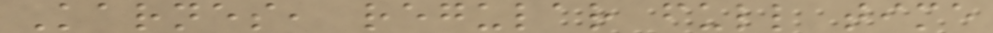Karnes, regular full time
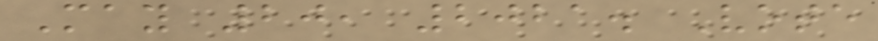May 20, 2021. Vote
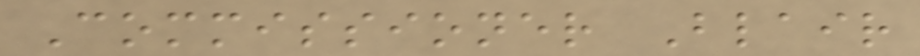Commissioner Blair
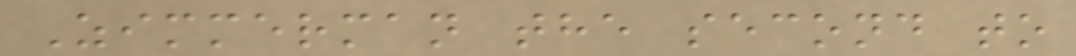Zimmerman the second to
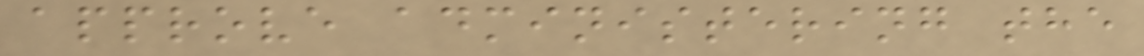approve administering the
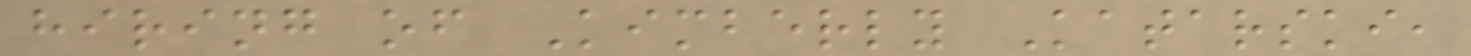hiring of Kimberly Katarski,
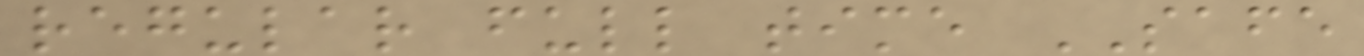regular full time SAFE
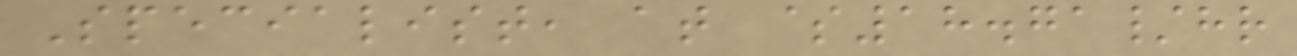Specialist, at $18.71/hr
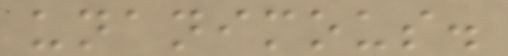unanimous.
